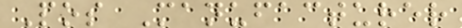Pos Manufacturer
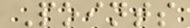Points
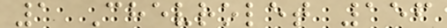1 Chevrolet 156
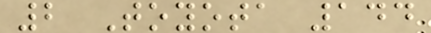2 Toyota 144
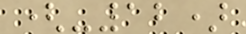(-12)
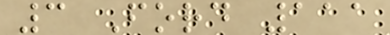3 Ford 111
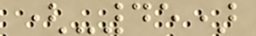(-45)
